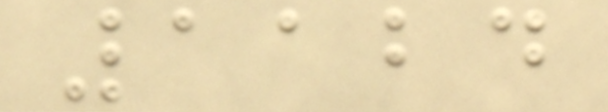1124
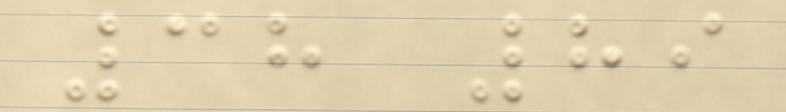38 89
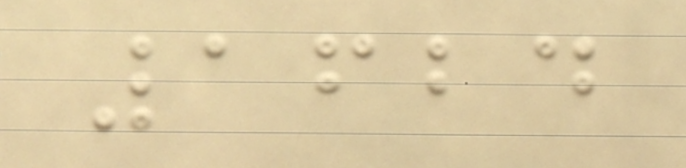1624
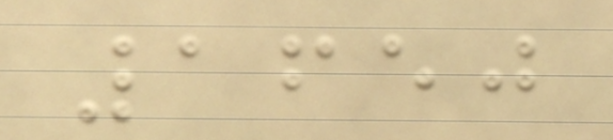1650
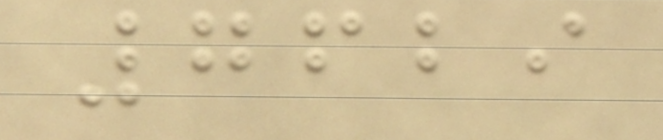7629
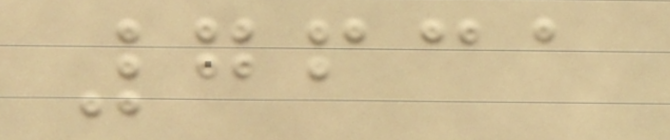7631
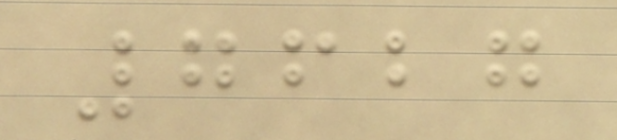7627
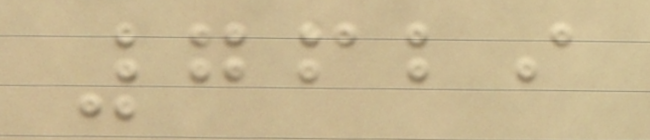7629
